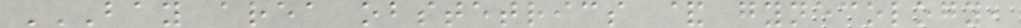BAY AREA OBSTETRICS & GYNECOLOGY,
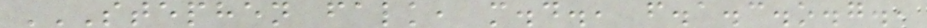STEPHEN FALK, M.D., F.A.C.O.G.,
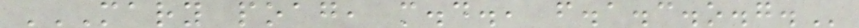MARY POAG, M.D., F.A.C.O.G.
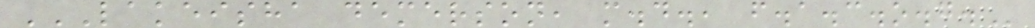LAKEISHA DEMERSON, M.D., F.A.C.O.G.
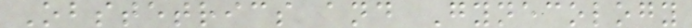Obstetrics and Gynecology
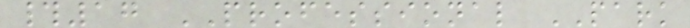#17 PROFESSIONAL PARK
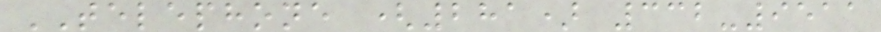TELEPHONE (281) 332-9511
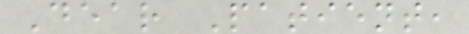Dear Patient,
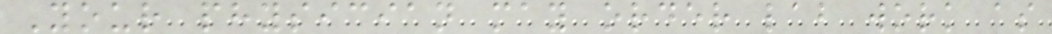Your physician may order lab work as
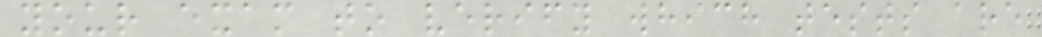your exam to verify which tests are
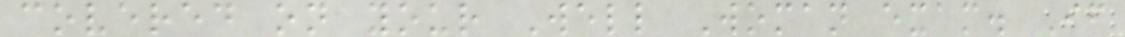covered on your Well Woman exam. If
